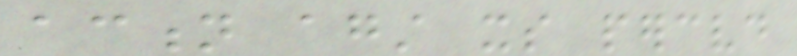action against its perceived
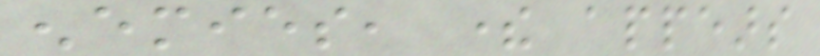enemies, there appears
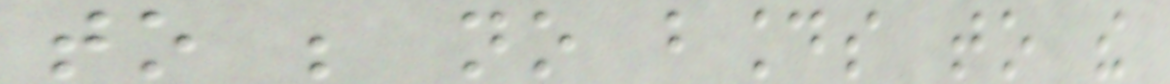to be no bounds to the
